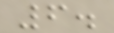6.
